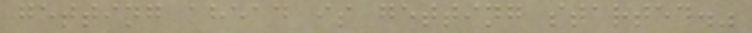getting ahead is getting started."
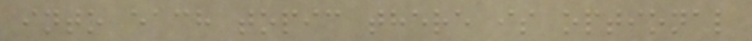into each topic there is optional
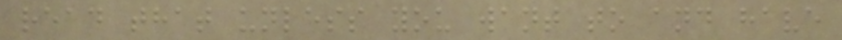read that unless you want to and have
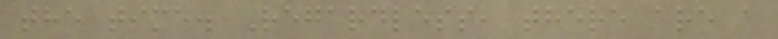the time. Regardless, there are a
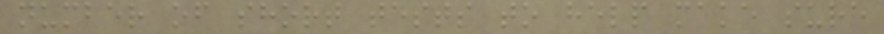number of short tests to help make sure
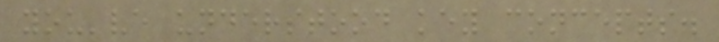you've understood key concepts.
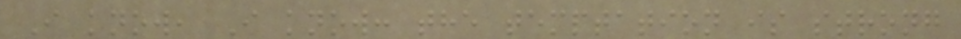I know, I know: the temptation is strong
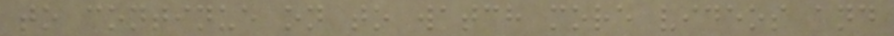to continue on to watch more videos and
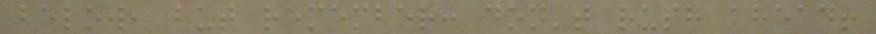below, but remember: don't rush ahead!
